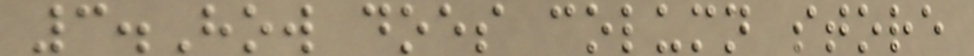3.How does column store
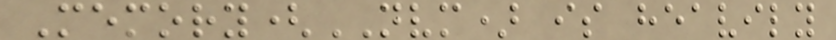Memory(NVM) is heavily
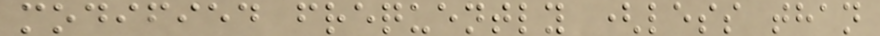modified frequently (less than
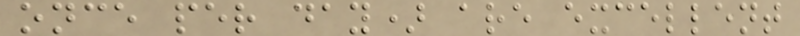once per day) are excellent
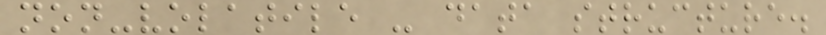non-volatile - data structure.
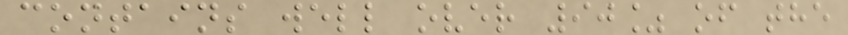contains well over 90% of the
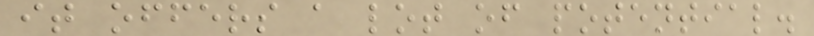it offers a lot of potential.
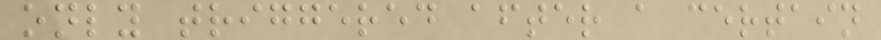only triggered after a certain
